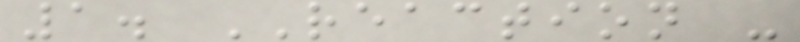1. REACTION -
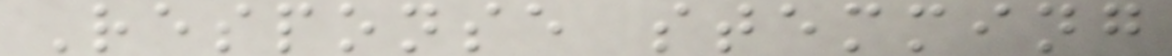Response stemming
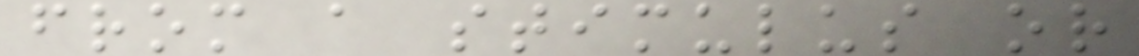from a stimulus or
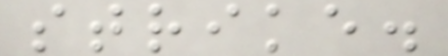strike.
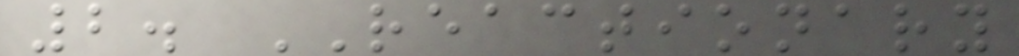2. REACTIONARY
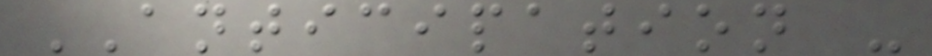ANTICIPATION -
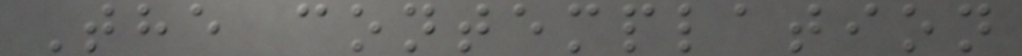The contemplation
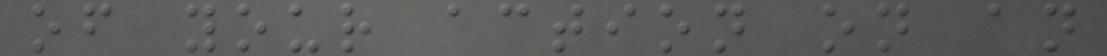of your action on an
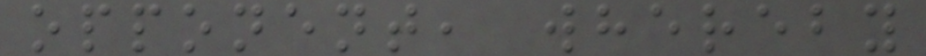opponent, whereby
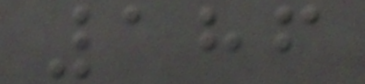186
